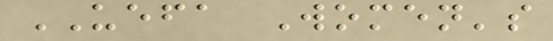UEFA Women's
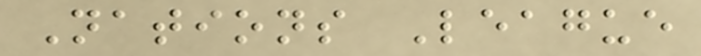Nations League
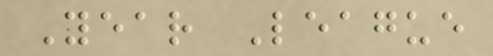Year League
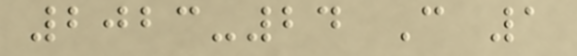2023-24 C 1
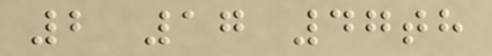2 17 47th
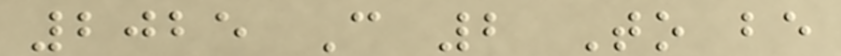2025 C 2 To be
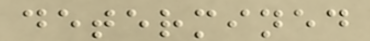determined
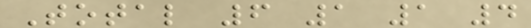Total 6 1 1 4
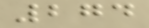274
